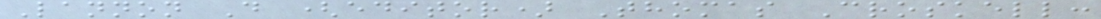Lannon D (editor) Thomas Croskell:
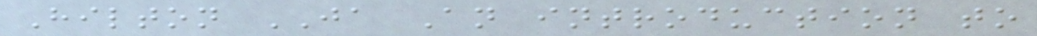Hilton JA An introduction to
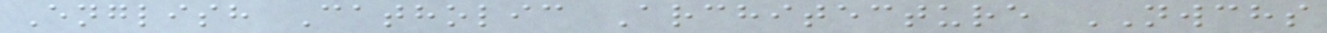English Catholic Architecture NWCHS
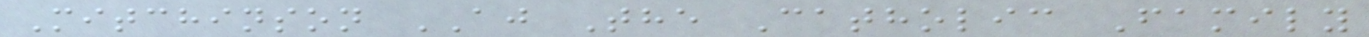Mitchinson AJ The Catholic Family
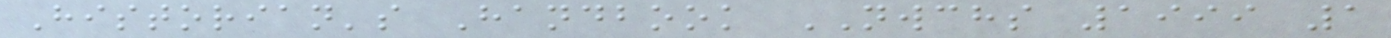Historian's Handbook NWCHS 1999 1
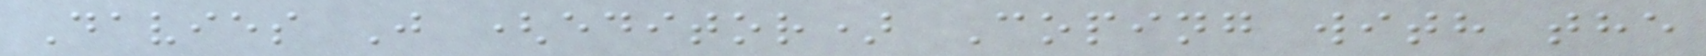Davies J (editor) Coping with the
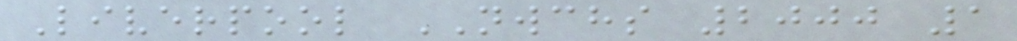Liverpool NWCHS 2000 1
